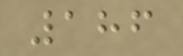186
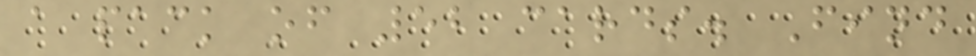a pack of 52 cards. Find
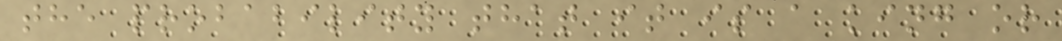the probability that it is a king or
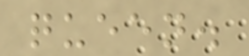queen.
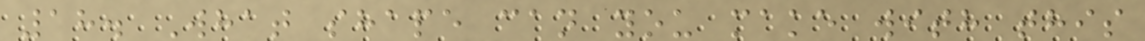18. What shape can you make with this
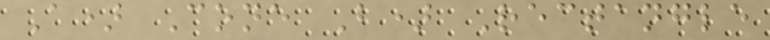A) Cone B) Rectangle
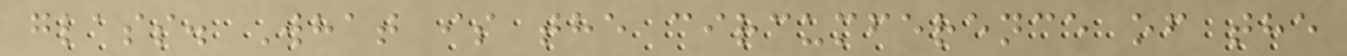glass. What is the circumference of the
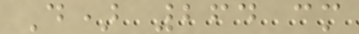D) 264 cm
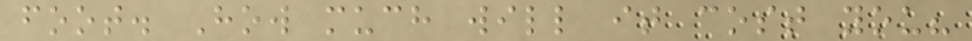foot. How much will it cost you?
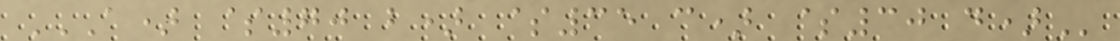A) $70 B) $35 C) $30 D)
